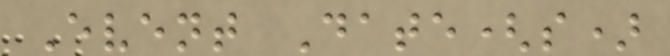Event Date(s)
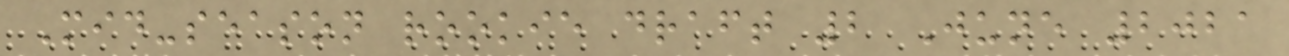Mid-season rookie draft 2 June 2021
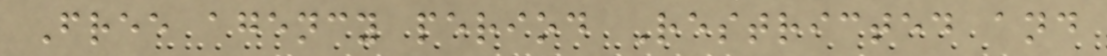Free agency period Restricted and
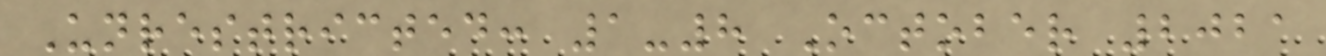Unrestricted: 1-8 October 2021
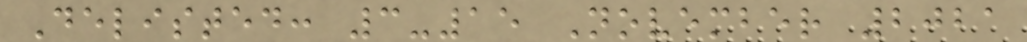Delisted: 3-15 November 2021
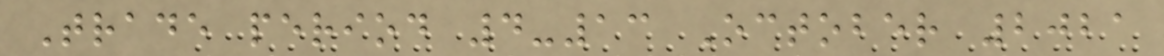Trade period 4-13 October 2021
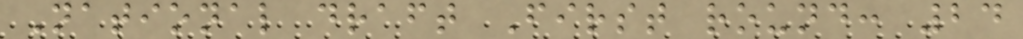National draft First round: 24
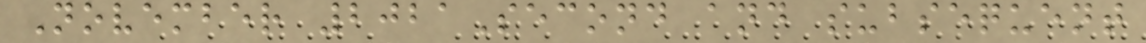November 2021Second and subsequent
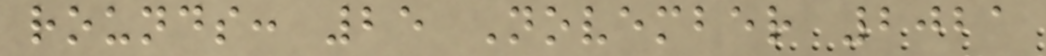rounds: 25 November 2021
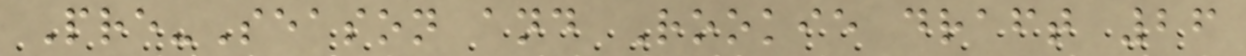Pre-Season and Rookie draft 26
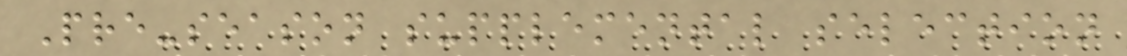Pre-season supplemental selection
